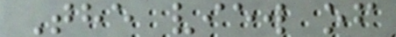The view of
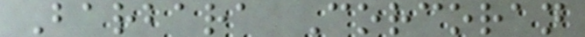Barbara Corcoran
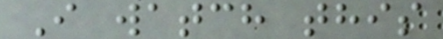I watch this
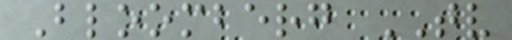Bloomberg TV
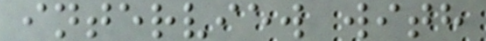interview with
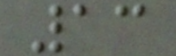13
